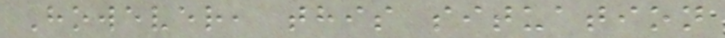However, this situation
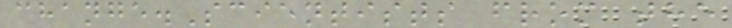change.Scientists from the
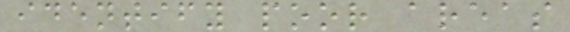identify poor areas
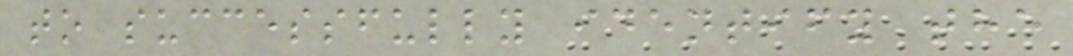to successfully identify the
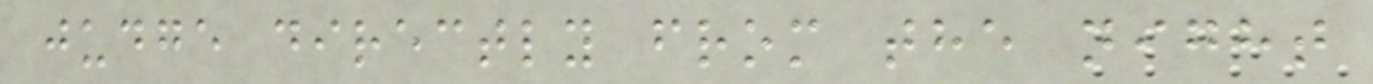judge directly from the night
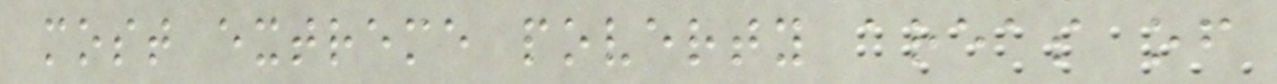most extreme poverty areas of
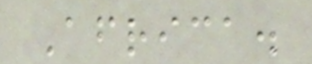Africa.
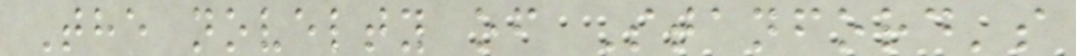The novelty of Stanford's
